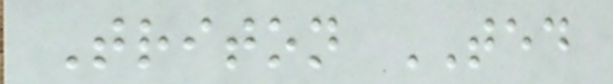Triton TED
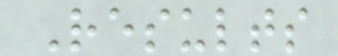Results
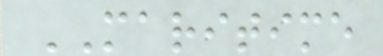MARITIME
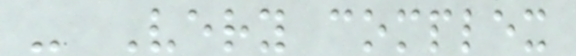- Very complex
